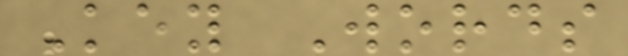Key Words
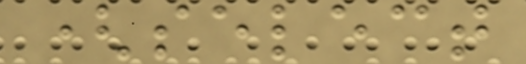(select
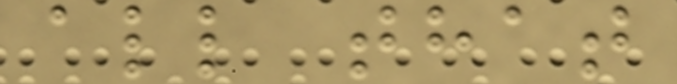all that
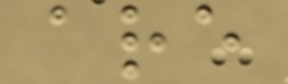are
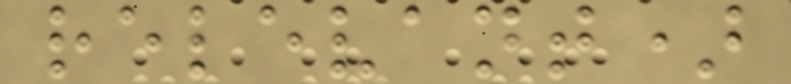relevant)
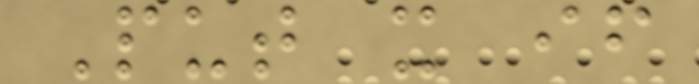Put x if
